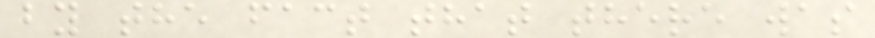by the fact that there was
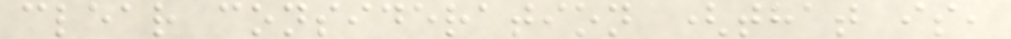clear consideration (that is,
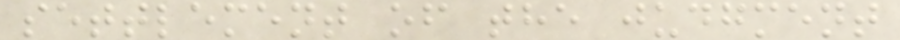settlement of the judgment
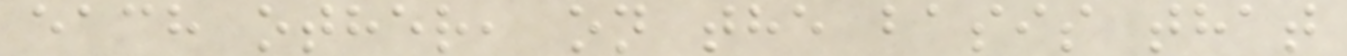each other, on the basis that
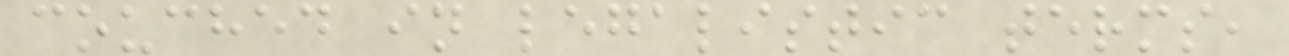couched in legalistic terms,
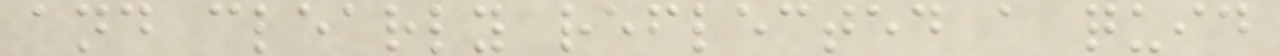and clearly reflected a quid
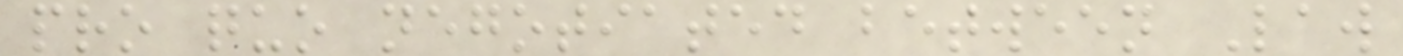pro quo negotiated between Law
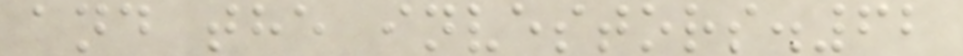and the investors.62
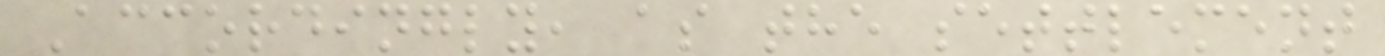Accordingly, as the settlement
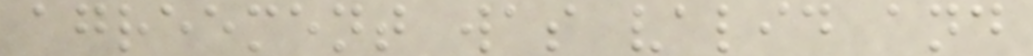agreement was valid and
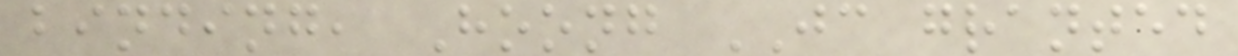binding, Hoong JC granted
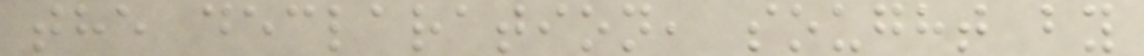the declaration, sought by
